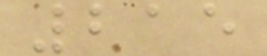215
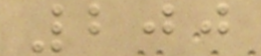200
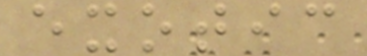exotic
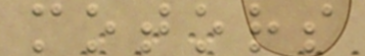motors
